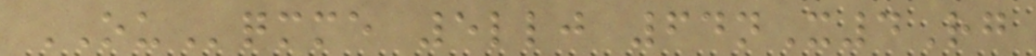OUqmme 5llj 64nX4Rg
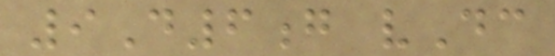9D6g vDc
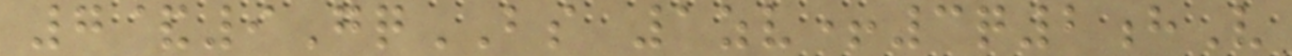7&9GqBS 1zv+3q2hV
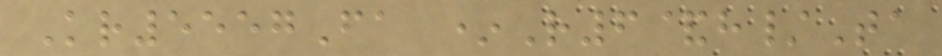Kr5557Fa *R6&h/Ta
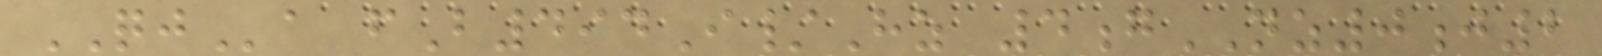QJa fB494I/Hz 4gNZ0j2
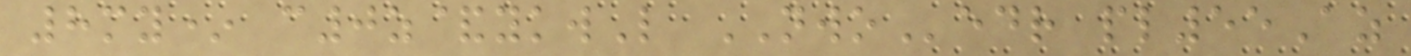8my* c0z&ykwL NWOedr pl55Az
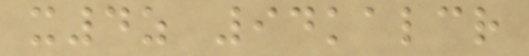x4z 94kalcr
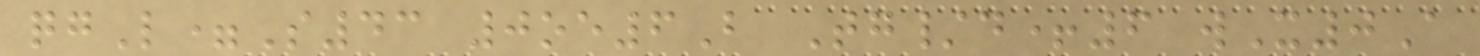qgL=S43 0oe6B Tg/d+6 wX0A
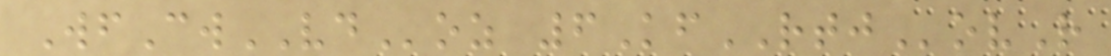WfCwVDoz 6KfRTJovR
